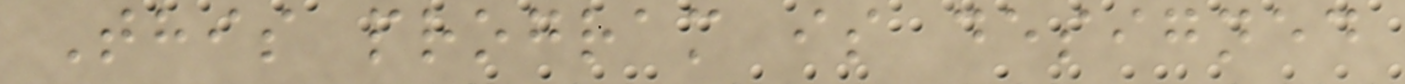This program is designed
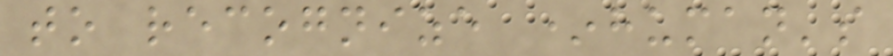to recognize *human's
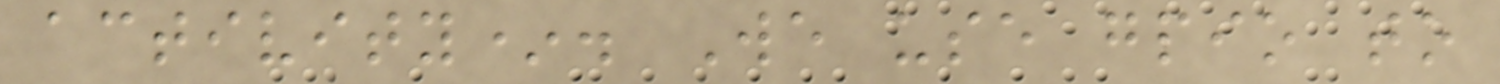activity*. We use gpio to
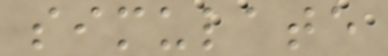simulate
